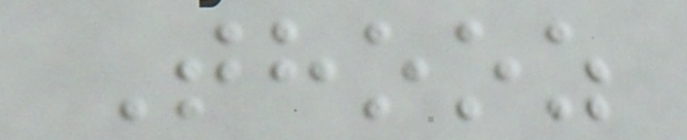Thooz
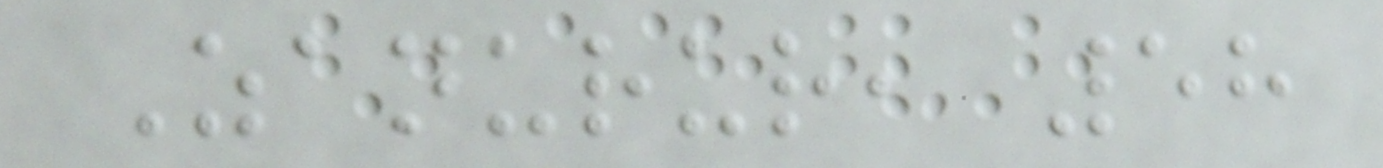Zanurur, 58
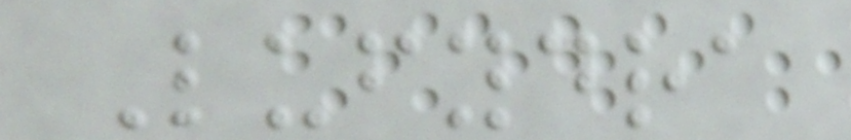Lufydra
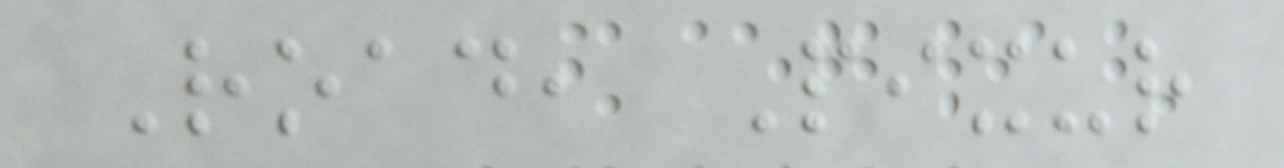Road, Pixur
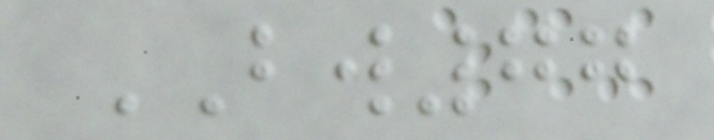BW77
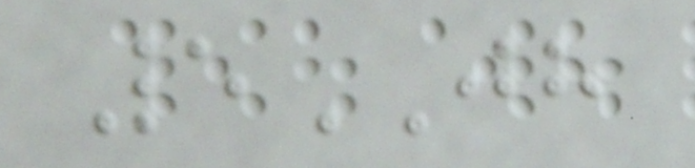5JH
